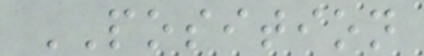POSITION
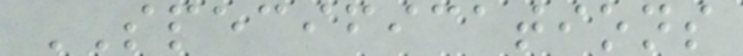SPECIFICATIONS
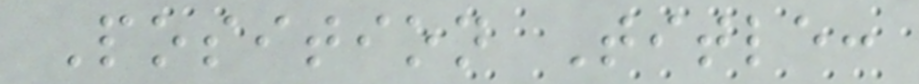Position Title:
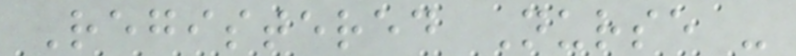Registered Nurse -
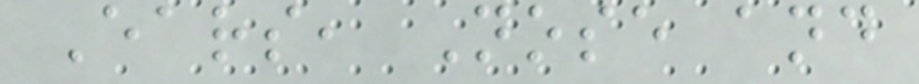Ears, Nose and
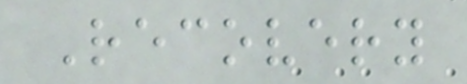Recovery
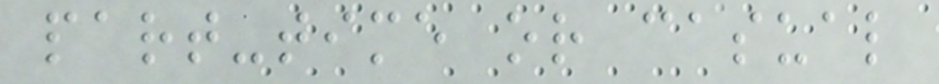part-time or casual
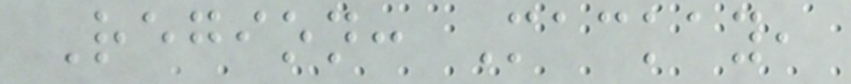Region: Mackay,
